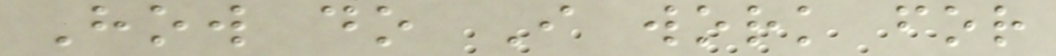How do I work for
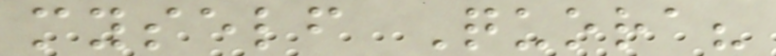myself Quora?
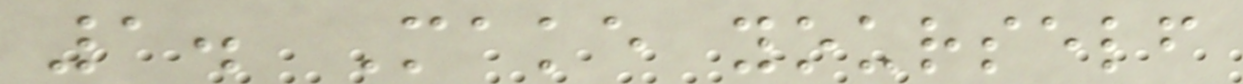1. Make yourself
